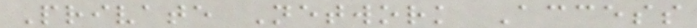Private Network Access
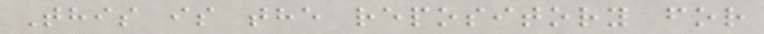This is the repository for
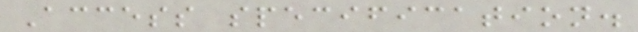Access specification.
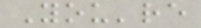You're
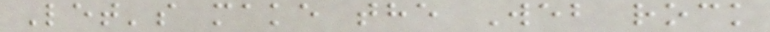Let's make the Web rock
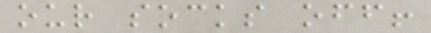our socks off!
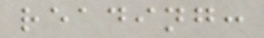reading:
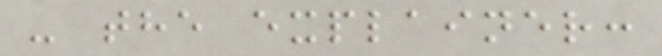- the explainer:
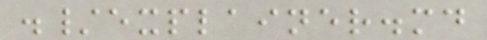./explainer.md
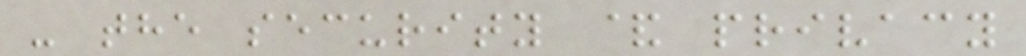- the security & privacy
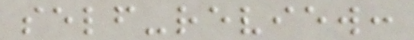self-review:
